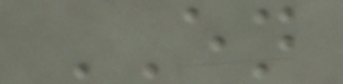EN
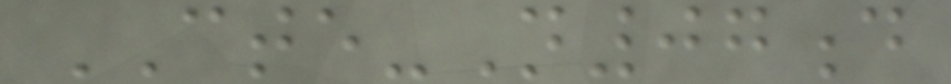CTE-N07d
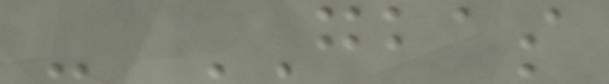- GBAS
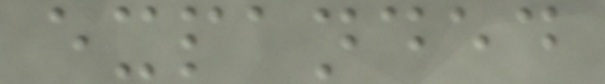expanded
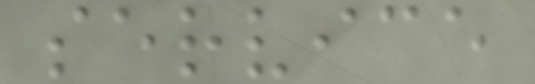service
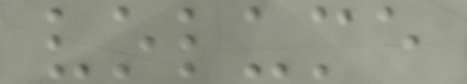volume
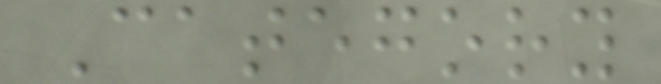Category
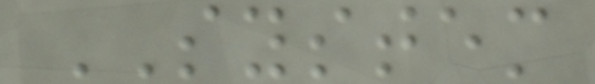SYSTEM
